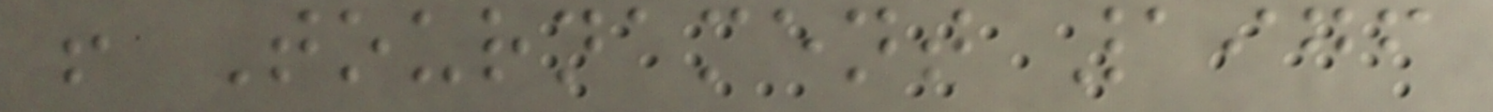! Tournament 1976
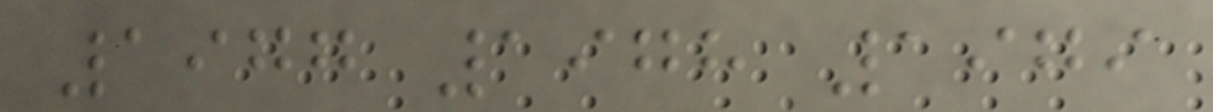1977 1978 1979
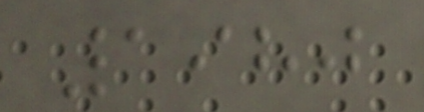1980
